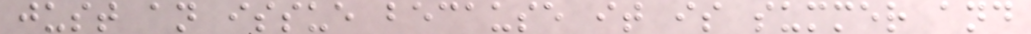just an issue because it is summer and
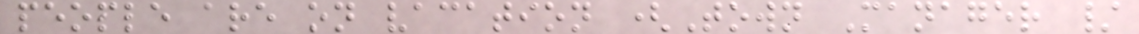people are on vacation (Town Manager /
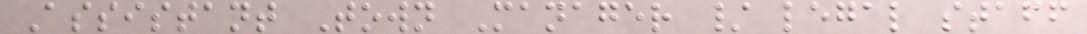Assistant Town Manager / legal staff
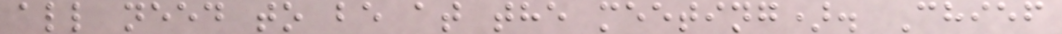all need to be at the meeting). Chief
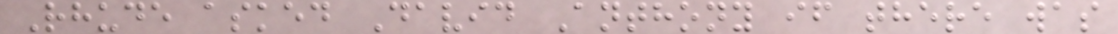Rhude asked David Anthony if there was
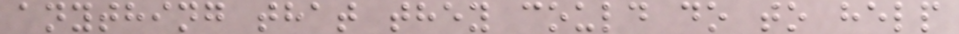anything that they could do to help
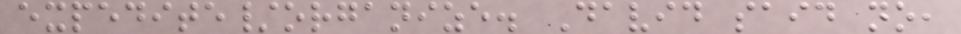expedite/organize. David said no,
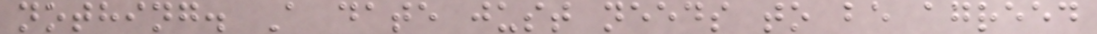nothing. A date just needs to be agreed
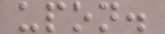upon.
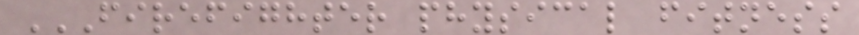FIREFIGHTER PHYSICAL FITNESS
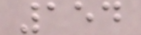154
